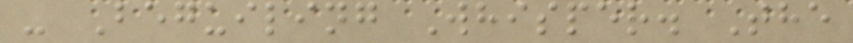- Beguiling Whisper. The
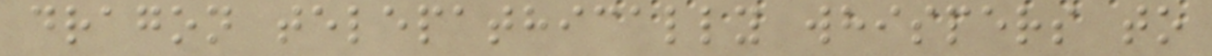dragon telepathically whispers to
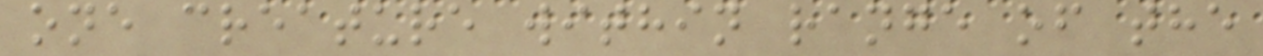one creature within range of the
